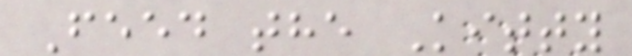Feed the Kitty
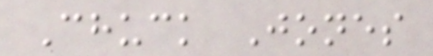Chuck Jones
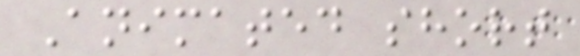Animated short
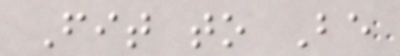Fit to Be
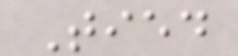Tied
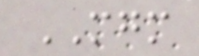MGM
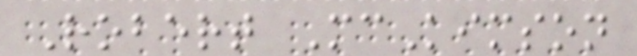Robert McKimson
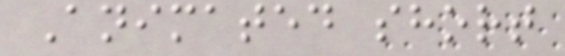Animated short
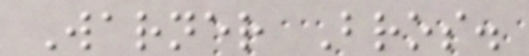Warner Bros.
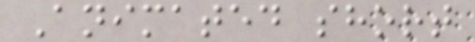Animated short
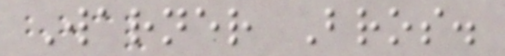Warner Bros.
